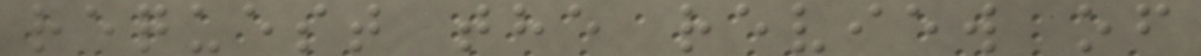request the review of
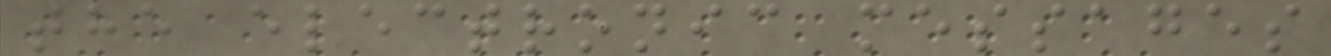the electronic messages
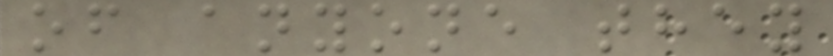of anyone they
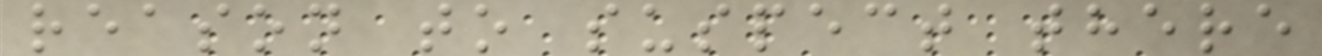reason to suspect there
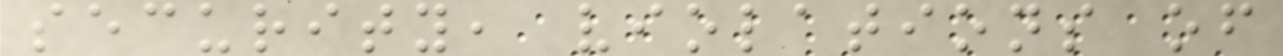security, violations of
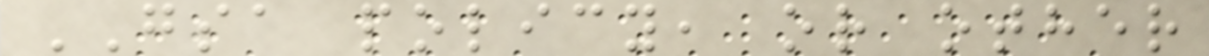GSA policy, or other
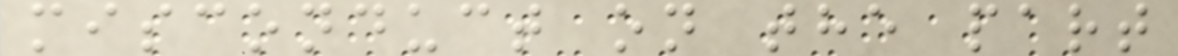misconduct on the part
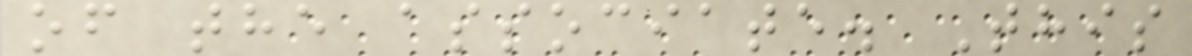of the associate. This
